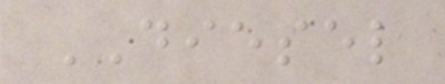DIESEL
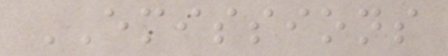EMISSIONS
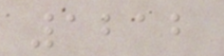1212
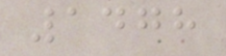1478
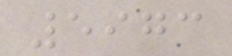5973
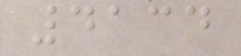4134
